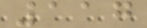117
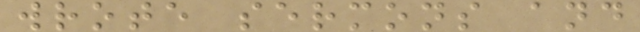wrote sermons and
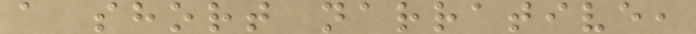a short narrative,
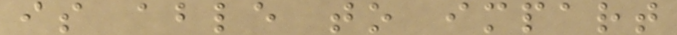is able to impart
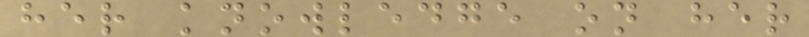her knowledge on her
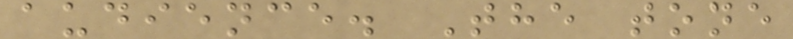audience. The tone
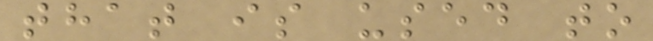that is used to
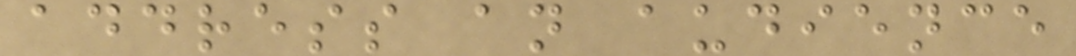address an audience
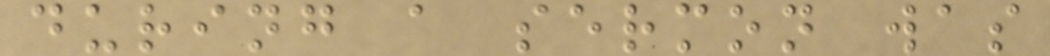during a sermon was
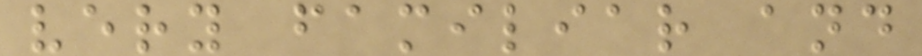very familiar and
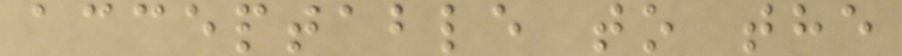acceptable to the
